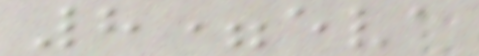8=eva
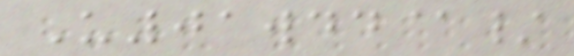U01wdd@/
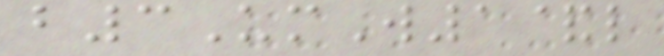b3UmW1&l
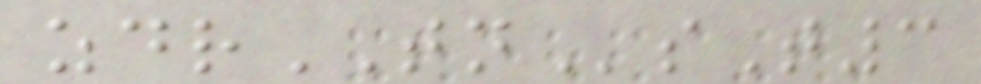zdrTNsT3
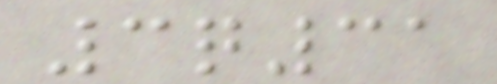3q31
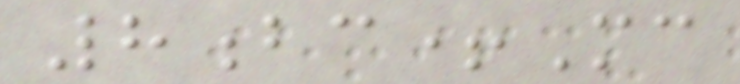8bc+Mc
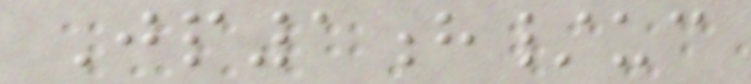Jp1h/uc
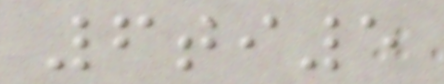6ti5
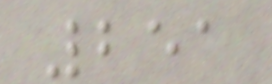251
